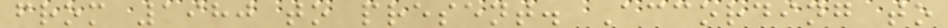from 1980 to present. According to
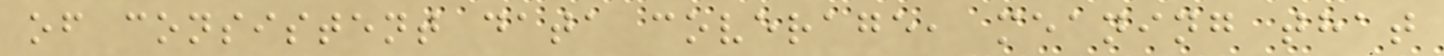of consistent data coverage, meaning that
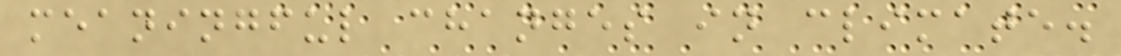meaningful changes in climate.
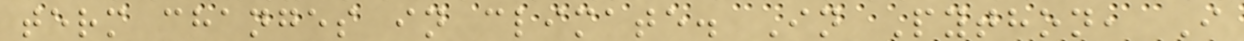term changes in climate. In Python, I
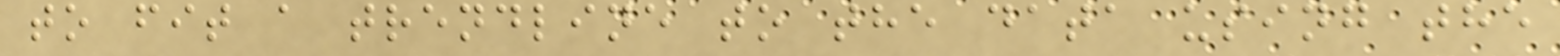to fit a trendline to the data using the
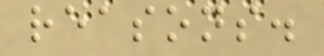reasons.
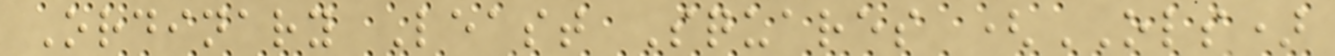Ordinary Least Squares (OLS)
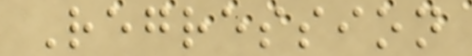Regression
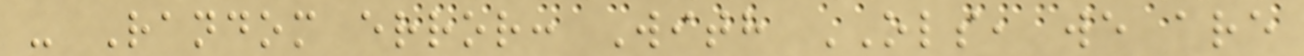- Random error: With OLS, we are
